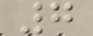7
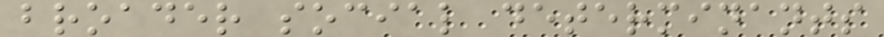broader social determinants
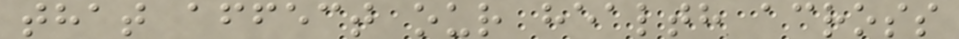that affect our health across
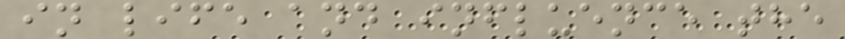in life and influence the
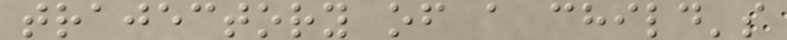trajectory of a child's
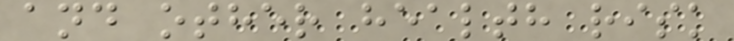and other health risk
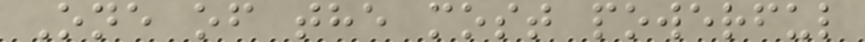One of the most powerful
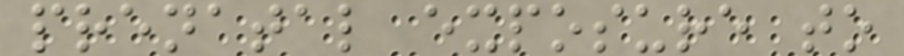prenatal exposure to
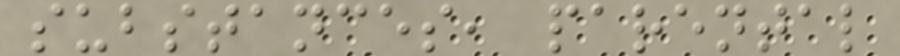substances, parental
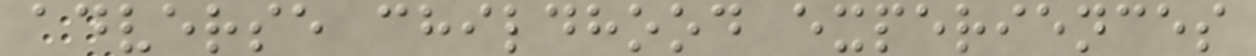adverse childhood experiences
